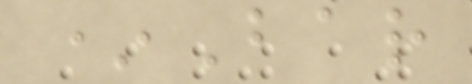*Bar
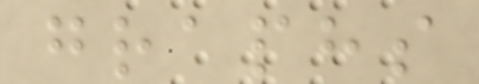graphs
